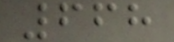668
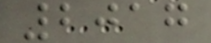2017
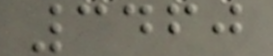3460
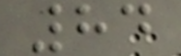84
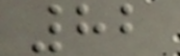82
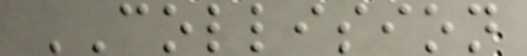COLLISION
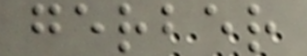gerber
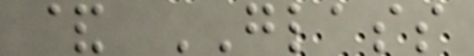& GLASS
